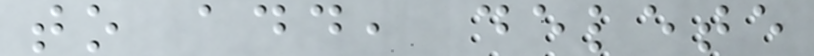to add, delete
